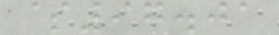$97.01
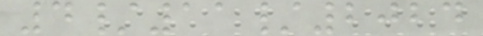4/11/2024
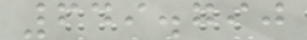649.790
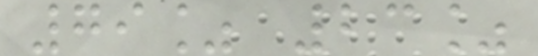79% 23%
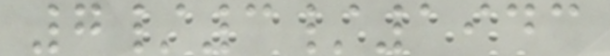7/3/1943
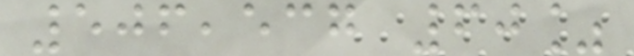506,537 60%
